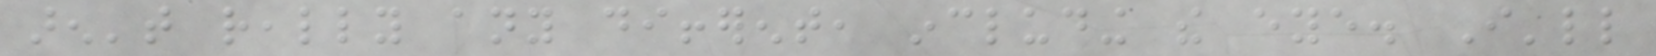aren't really any different, including the eye. I'll
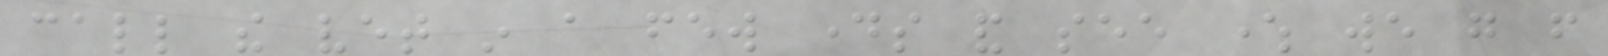call the vet in a few days and see where we go from
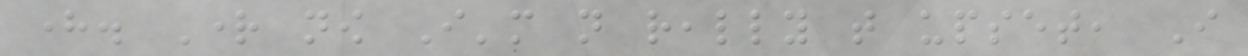here. Right now I'm not really that upset, I
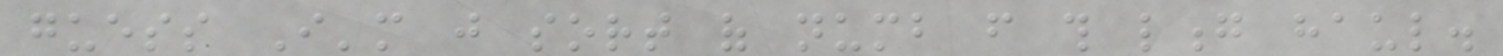guess I'm just sort of numb from this long haul.
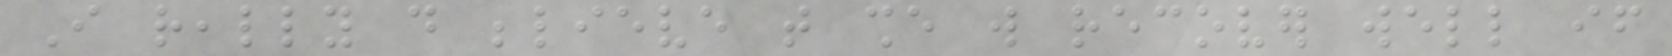I really do believe that she will recover well if
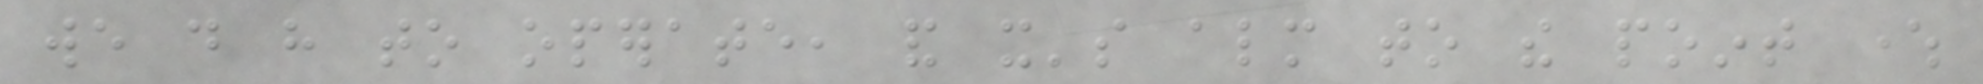we do have to operate, and it's almost to the point where
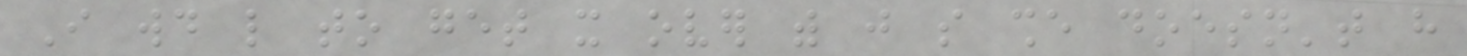I would like to get it over with just so she doesn't have
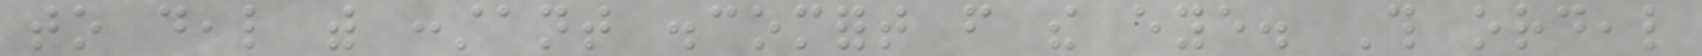to deal with constant discomfort from the eye. This ordeal
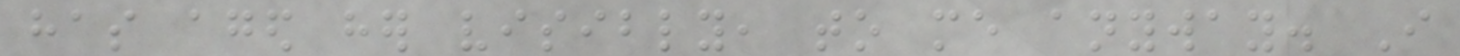has aged her visibly, to me anyway. I
